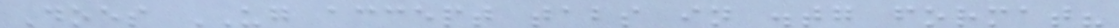Does UG accept tabs in .tg format?
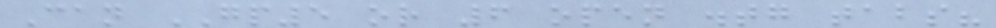Can GP5 or 6 open .tg tabs?
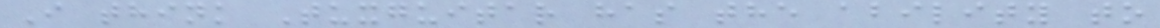I think Tuxguitar has the ability to
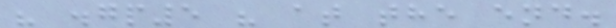" .gp5 " at the end.
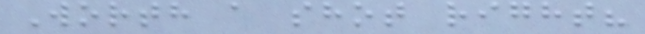Worth a shot right?
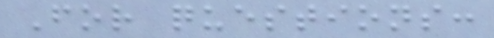For questions:
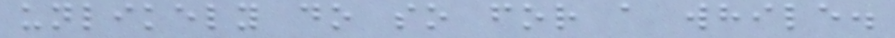unlikely do so for a while.
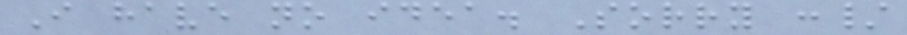I have no idea. Sorry :/
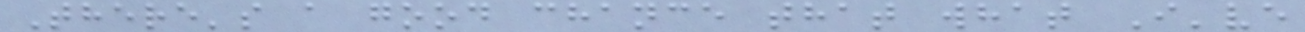There's a good chance that what I've
